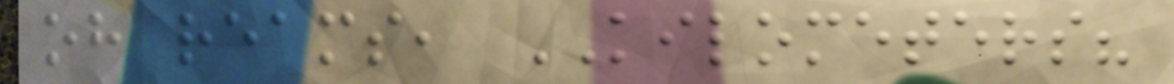oh reams, KILOMETERS?
